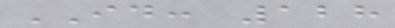ID: 128
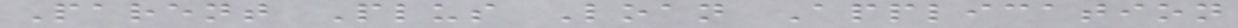Parent Plus Loan Application
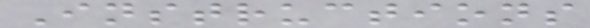Instructions
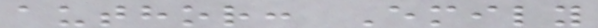author: Emily
